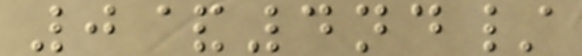0&4nd/
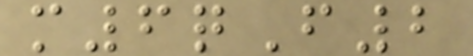m6qF2
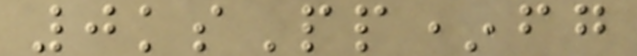0ksPp*fg
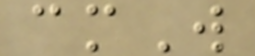cmW
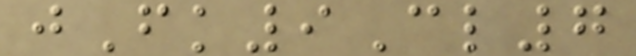jFk9Cl7
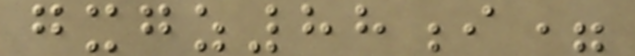gxgz88i=
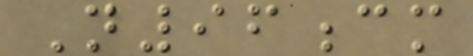N96cm
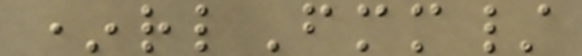*rlFmm/
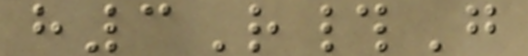h3R#G
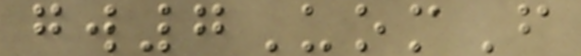gw7UomF
